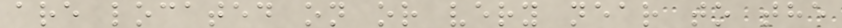are located on or very near to the
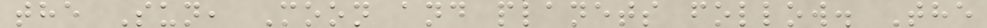the Sun, Moon and planets follow. The
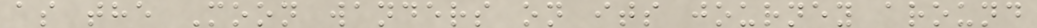as the Moon wanders on its journey around
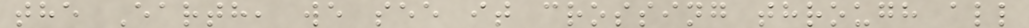the Earth, we see it crossing through all
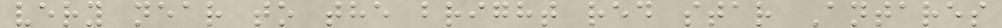very near to the bright red star Antares
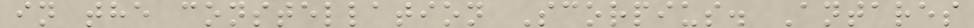in the constellation Scorpius. Antares
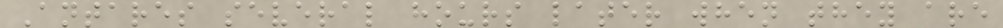Antares several hours later when they are
